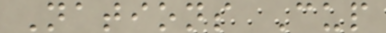Nations Cup
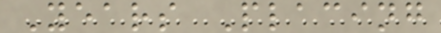Years Placing
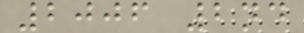2006 2nd
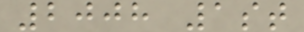2008 1st
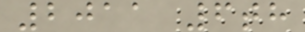2011 6th
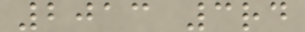2013 3rd
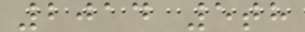2014 5th
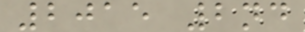2015 2nd
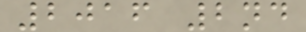2016 2nd
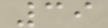39
